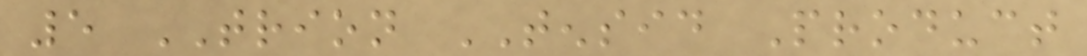5 TRION TENSID Product
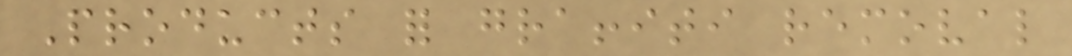Products for graffiti removal
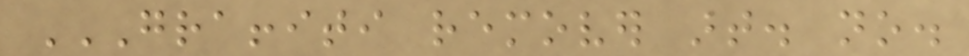GRAFFITI REMOVER ART. NO.
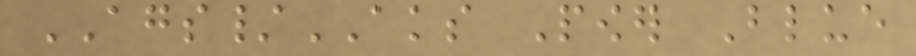AGS/AKS Power Blue
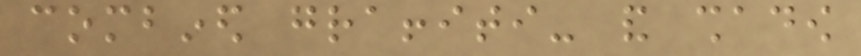combined graffiti- and shadow
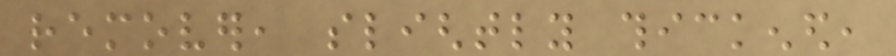remover, slightly thickened,
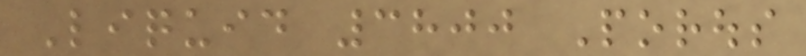Liquid 3800 Porous
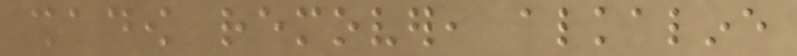shadow remover, alkaline
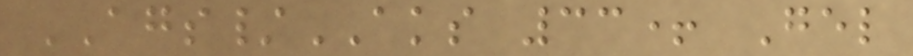AGS/AKS 33+ Gel
